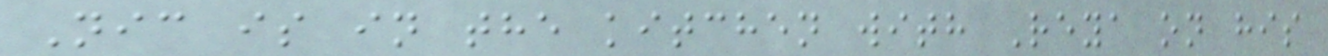Nic is in the kitchen with Reya on his
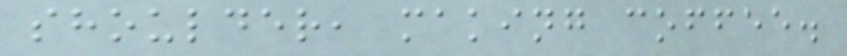shoulder, making coffee.
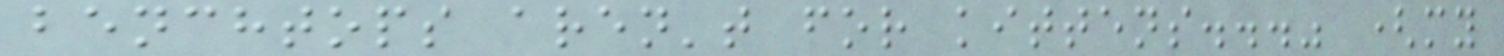benchtops aren't for kittens..." (my
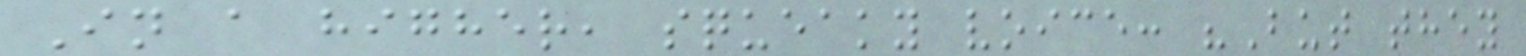In a higher, squeaky voice: "But they
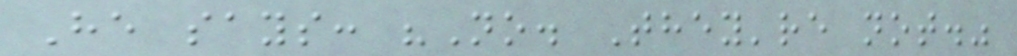He says: "No. They're not."
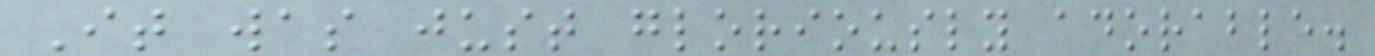It was just gloriously adorable.
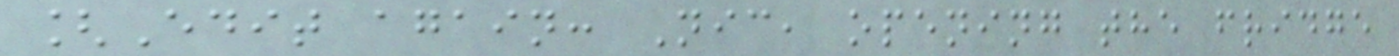[Edit again: Nic, opening the fridge
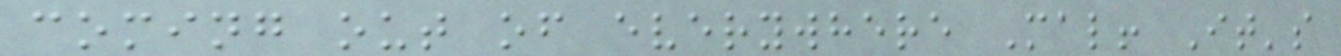coming out of everywhere Mal! It's
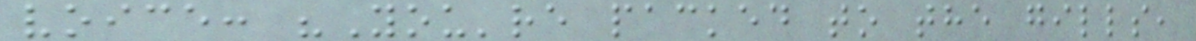voice: "You're packed to the gills,
